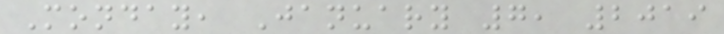Monday, January 7, 2019
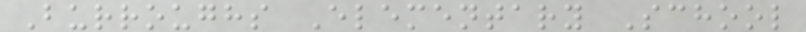Burroughs Elementary School
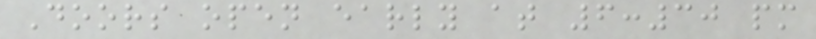Doors open early at 6:30 pm
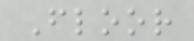Floor
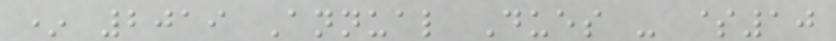* 2019 Annual Dues - $10
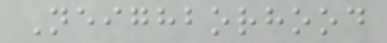Neighborhood
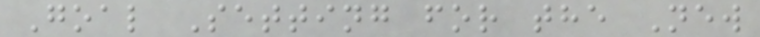Goal Setting for the New
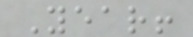Year!
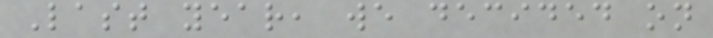Last year, we decided on
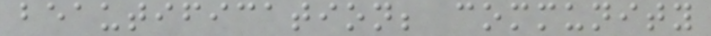beautification; community
